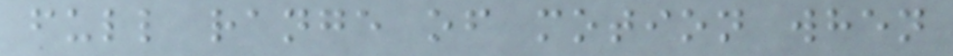full range of motion when
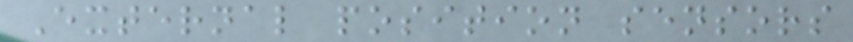External position sensors
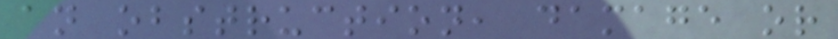an obstruction, damage or
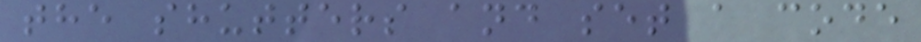the shutters and set a code
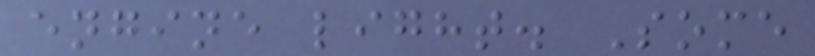engine light. Some
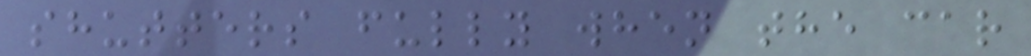shutters fully when the car
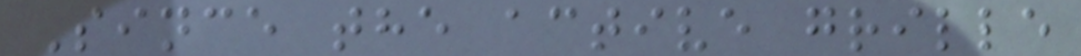Since the active grille
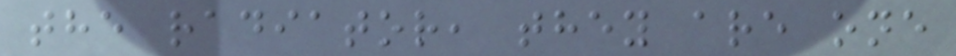the radiator, they are one
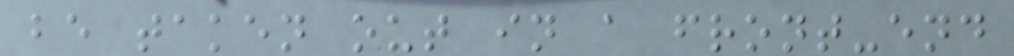be taken out in a front-end
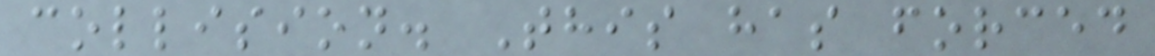collision. This has forced
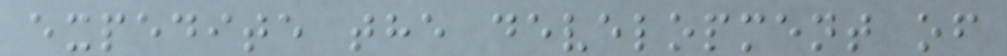expedite the development of
